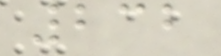232
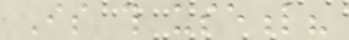Is this useful?
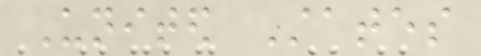United States
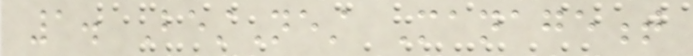1. BestNest Management
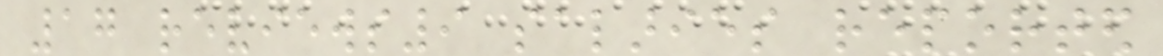17 reviews9 salaries reported
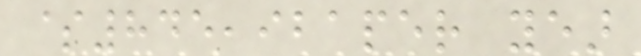$845,921per year
